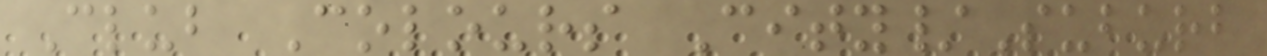Club Colours City/Suburb
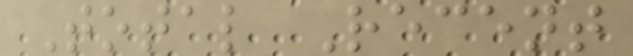Total Recent
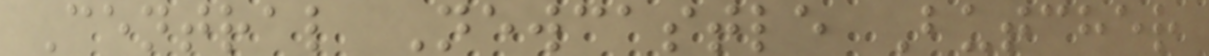Central Newcastle Butcher
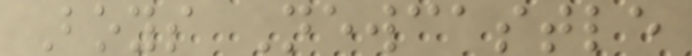Boys Newcastle
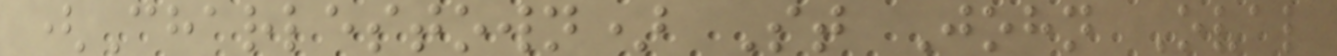(Charlestown) St John Oval
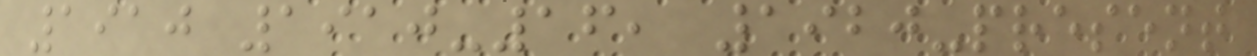1910 1910-16, 1920-present
